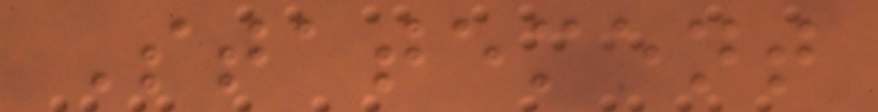Statement
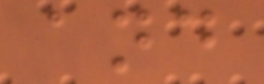and
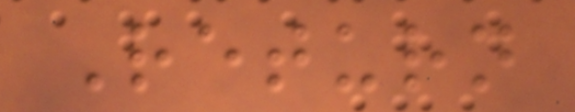Return
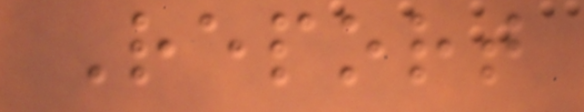Report
